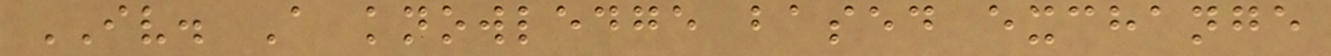IV. A knowledge based exchange
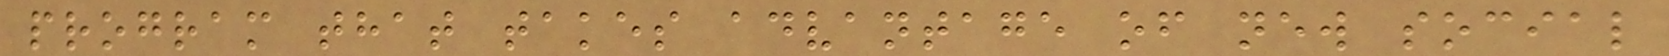program that takes advantage of new social
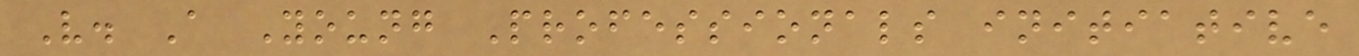V. A Young Professionals initiative
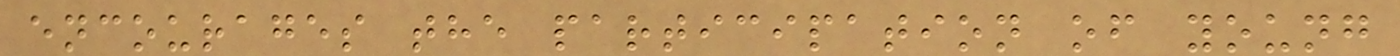encourages the participation of young
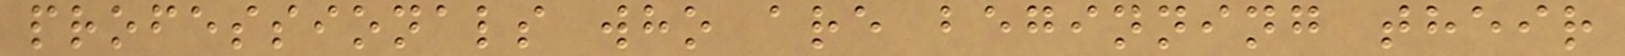professionals who are beginning their
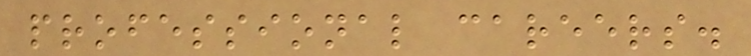professional careers.
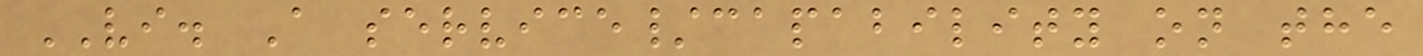VI. A service/capability on the
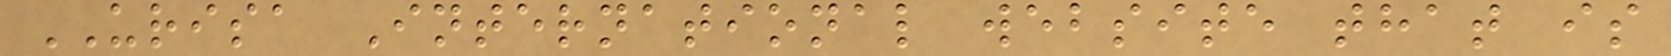URISA International website that is
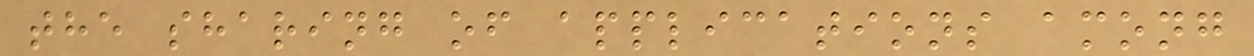the sharing of applications among
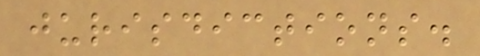jurisdictions.
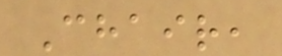Chair,
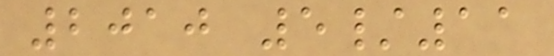2010 5/11
